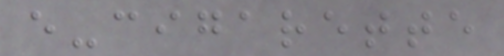e-cigarette
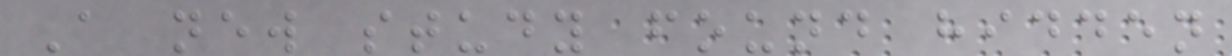A new study found hidden
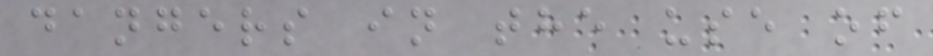dangers in the use of
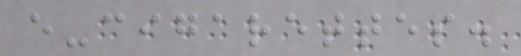e-cigarettes.
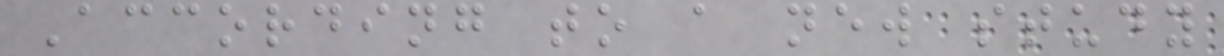According to a new study
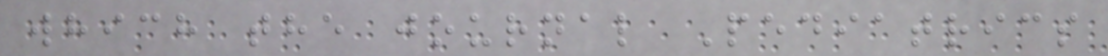which the journal Pediatrics
